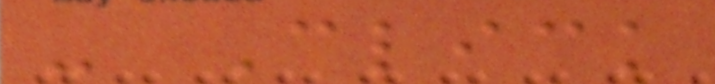- Click
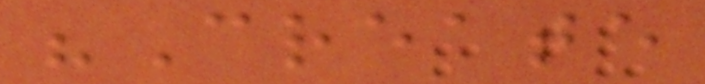"Create
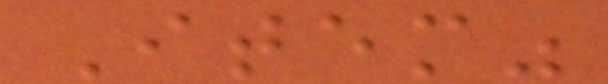Item"
